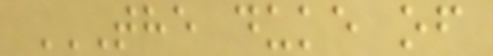THE DUKE OF
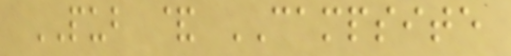PUB & CAMPSITE
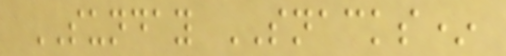SUNDAY SNACKS*
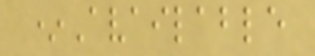*Available
